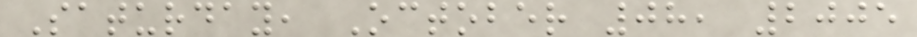Saturday, October 08, 2005
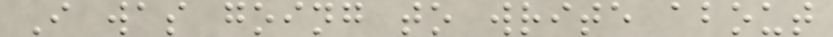I was going to write about
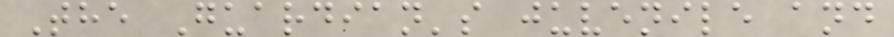The Guardian's juvenile and
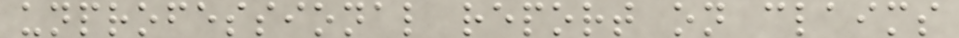unprofessional report on claims
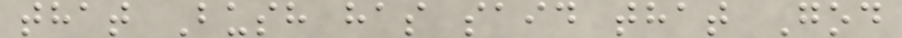that Bush has said that God
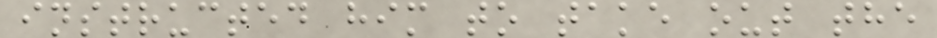instructed him to take out the
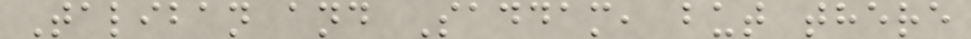Taliban and Saddam, but there
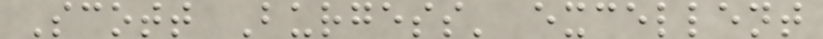Scott Burgess' excellent
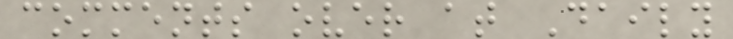comments over at Daily
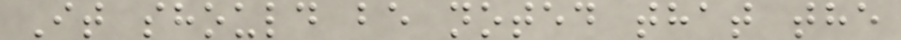It should be noted that the
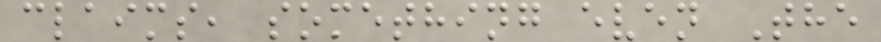claims, something even The
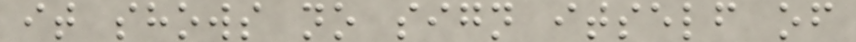it shows no sign itself of
